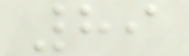89
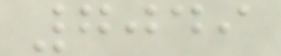7049
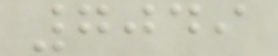7049
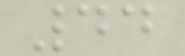44
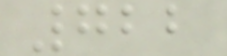722
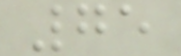75
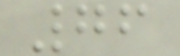76
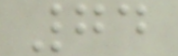74
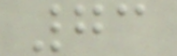73
